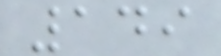149
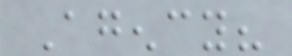Agency?
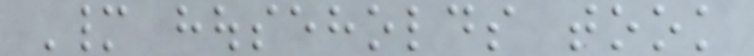Many households took
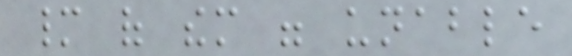many of them were unable
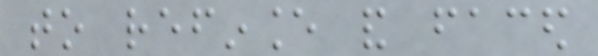to refinance and faced
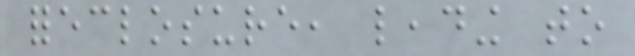foreclosure, leading to
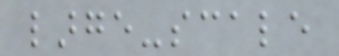large-scale
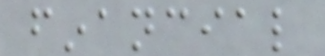financial
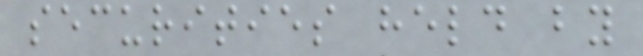securities held by
